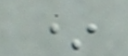*
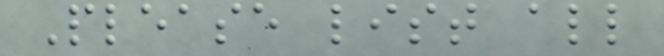Please list all
